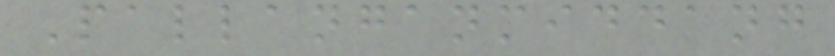Pallanganmiddang
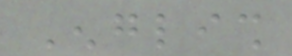English
